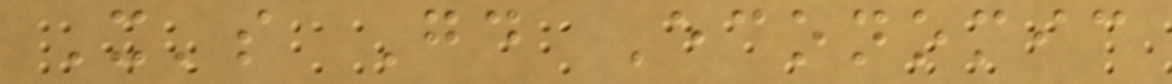It's Good Economic
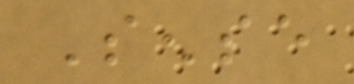Sense
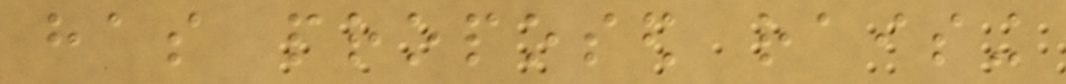has proposed raising
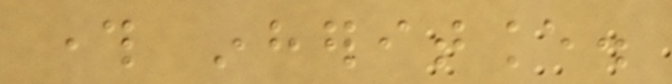through inheritance.
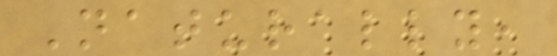Naturally,
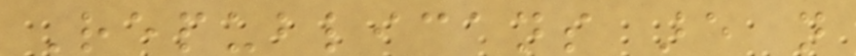Republicans are not
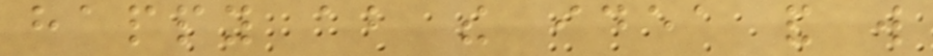happy about the idea and will
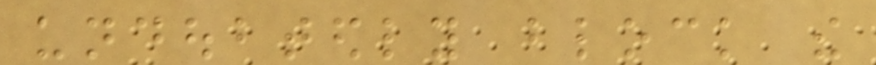undoubtedly block the
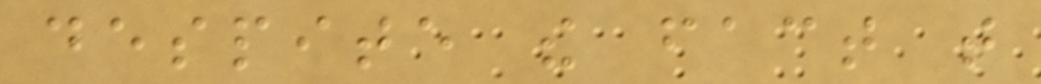despite the fact that
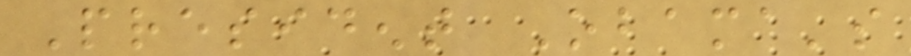President Obama's
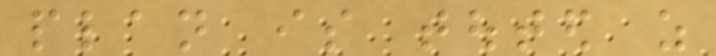plan is touted as
